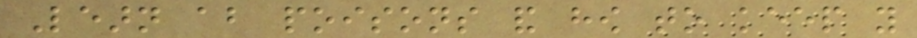Learn about poisons and how to keep you
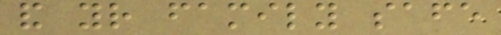and your family safe
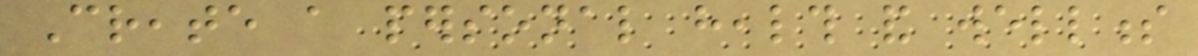Create a personal health and wellness
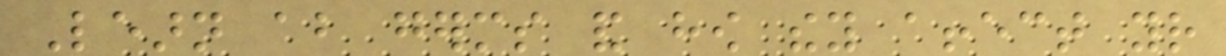Learn about germs and how they affect your
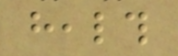health
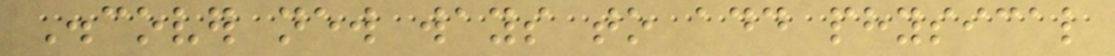Discover new ways to add physical
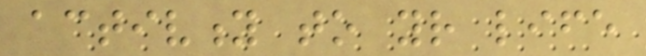activity to your life
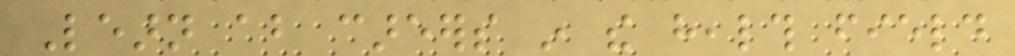Learn about careers in the health field
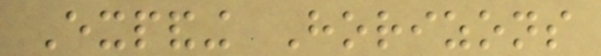Expanding Horizons
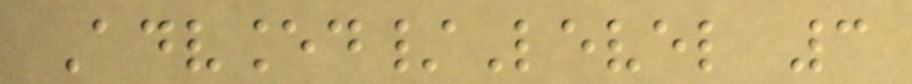Advanced/Level 3
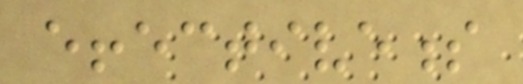effectiveness
